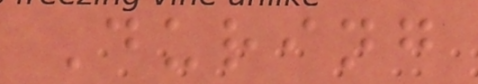During
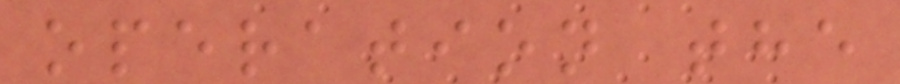operation the
